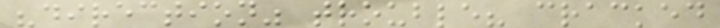"direction" trouble? cracked
